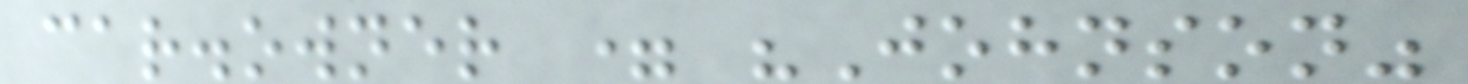car.owner = "Johnson"
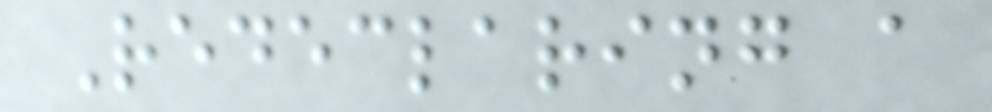Redeclaring a
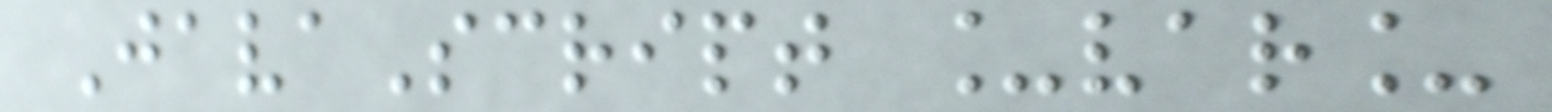JavaScript _var_
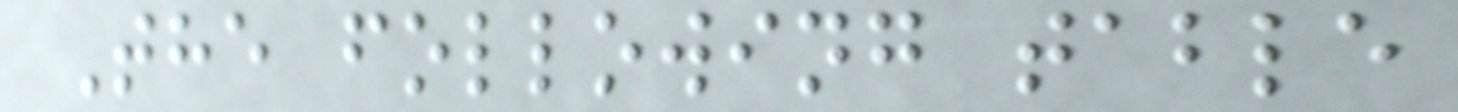The following table
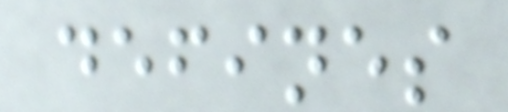defines
